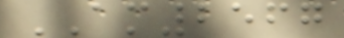AM2567
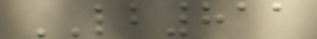LB811
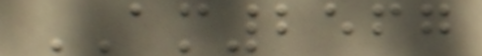AM2567
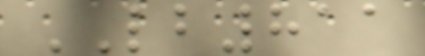LB811
